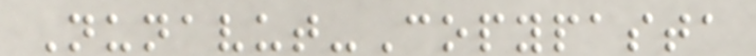Nunavut-Copypasta
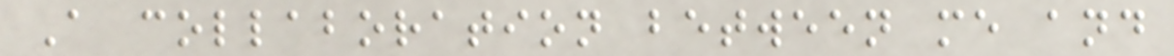A collaboration between me and
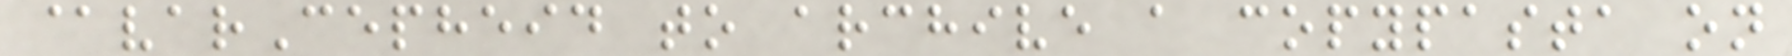@varCepheid to archive a copypasta on
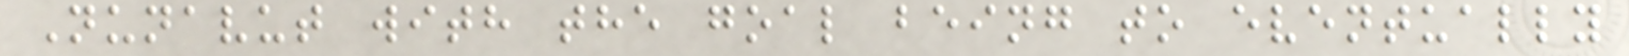Nunavut with the goal being to eventually
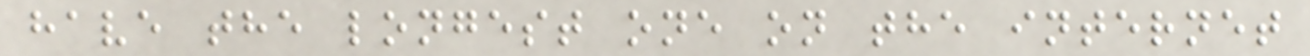have the longest one on the internet
